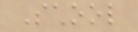School
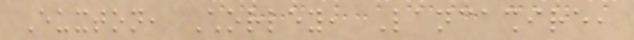Euxton, Chorley, Lancashire,
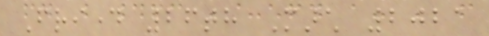Friday 26th March 2021
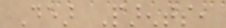Dear Parents,
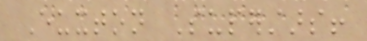Euxton Superstars!
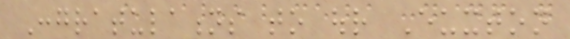Congratulations to our Euxton
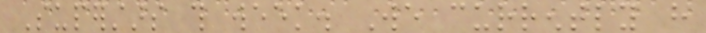Superstars this week. We currently have
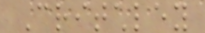Critchley
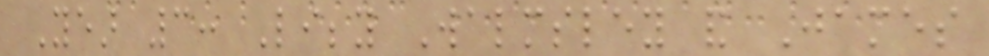Year 3: Libby Walmsley and James
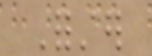Forster
